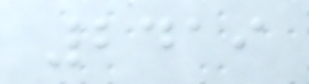2419
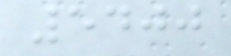5400
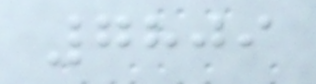7809
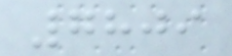7809
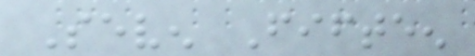Seven Fifteen
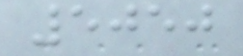5050
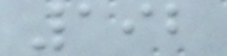192
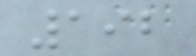192
